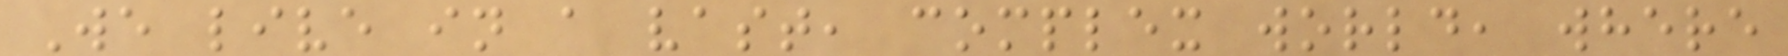We live in a vast, complex world, where
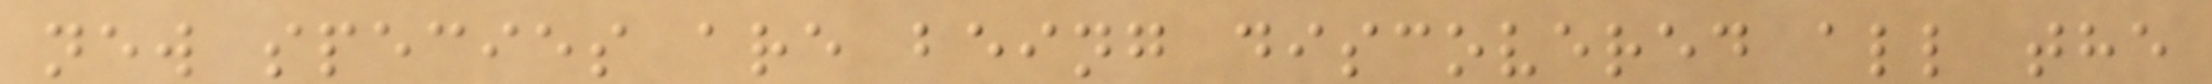new species are being discovered all the
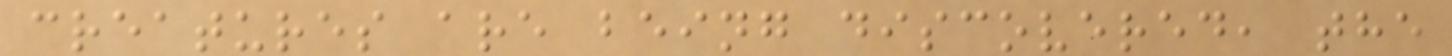creatures are being discovered, the
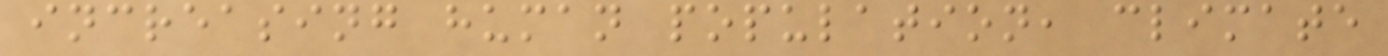increasing human population, climate
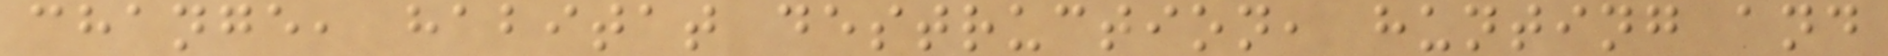change, habitat destruction, hunting and
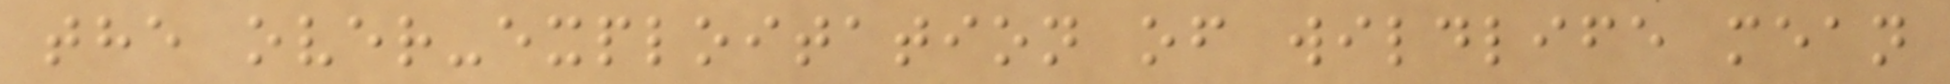the over-exploitation of wildlife mean
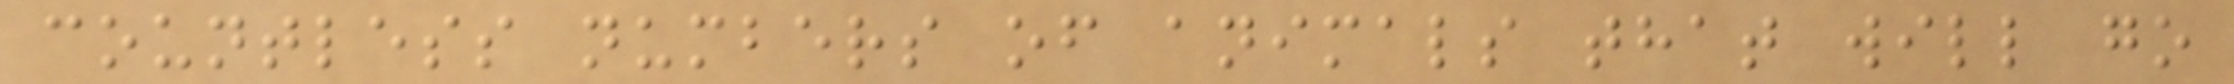countless numbers of animals that will go
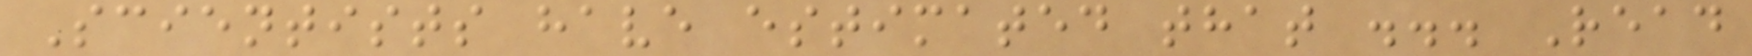Scientists have estimated that ... Read
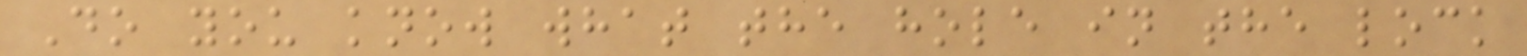Do you know what the hole in the lock
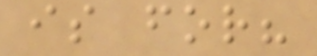is for?
